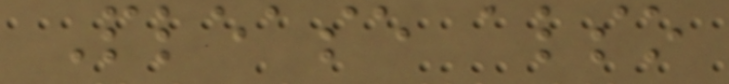Please also
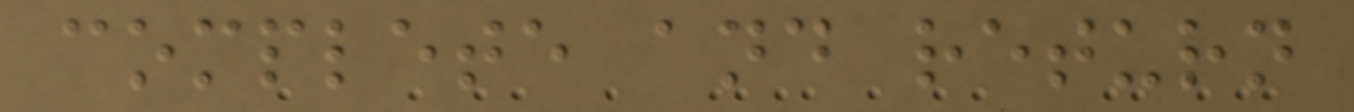complete and return
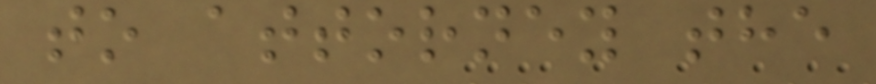to attorney the
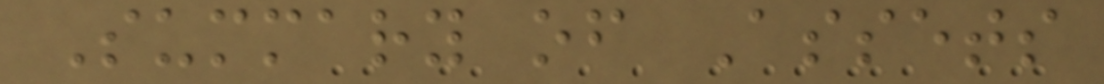Summary of Assets
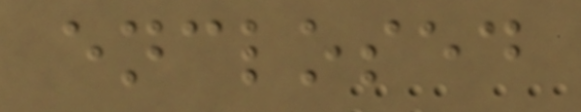enclosed
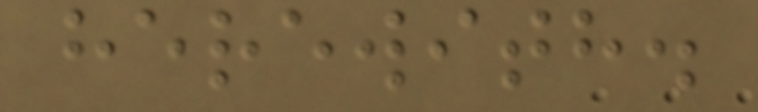herewith.
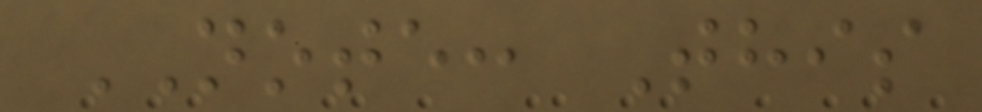NOTE: This
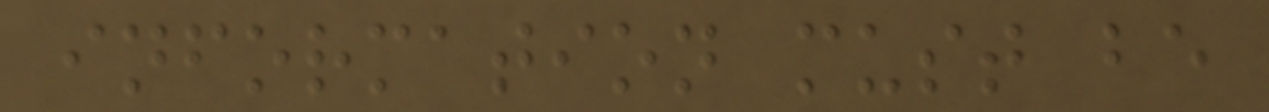information must be
